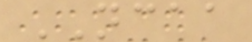NCAA
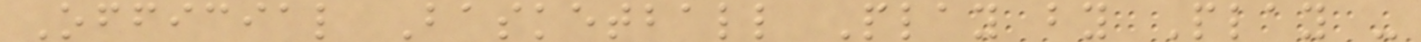Official Basketball Play by Play -
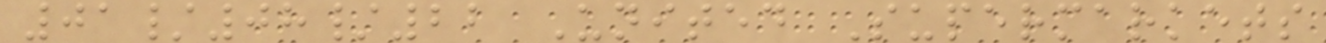01/08/22 United Supermarkets
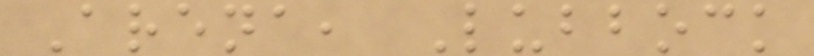Arena, Lubbock
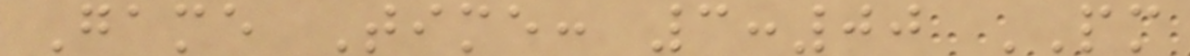Game Time: 3:00 PM
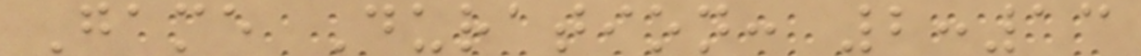Game Duration: 2:13
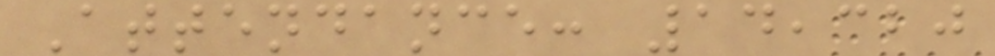Attendance: 14,320
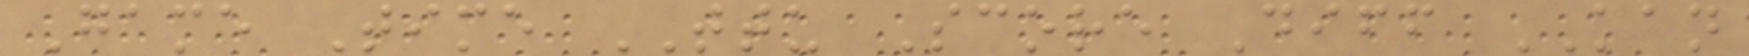Game Time TTU Score Diff KAN
